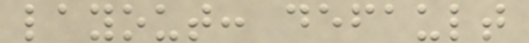layout: default
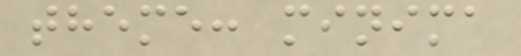theme: minima
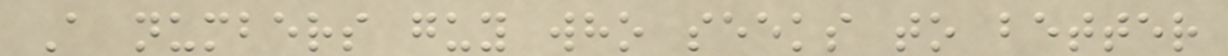A numbers guy who seeks to better
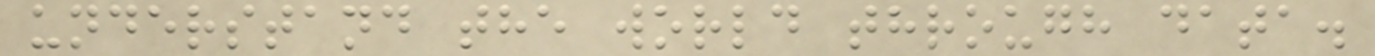understand the world through data.
